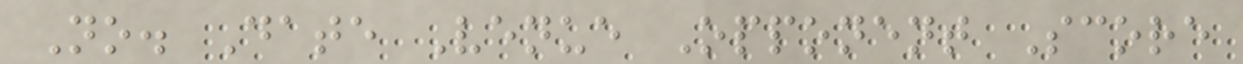No. Date Venue Opponent Score
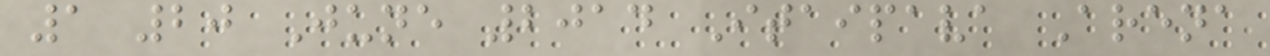1 20 June 2014 Itaipava Arena
